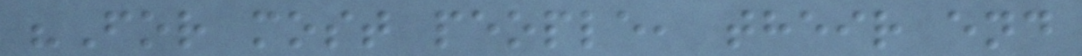"For most people, their end
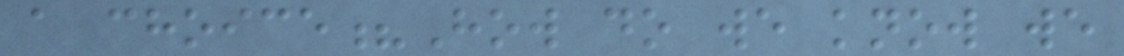a choice?How do we know we
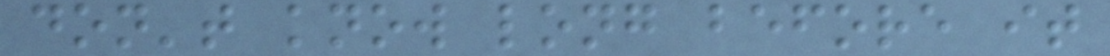don't know long before it
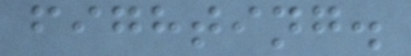fighting.
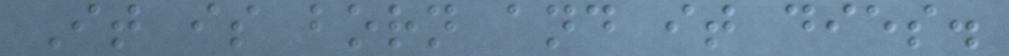It is born and it dies.
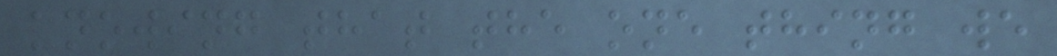knowing that the one thing we
